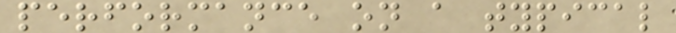performance on a typical
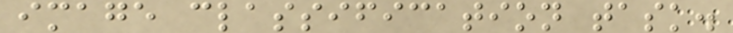image classification task.
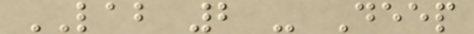LAB 2 - Deep
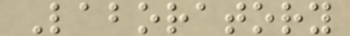Laboratory
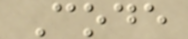Code
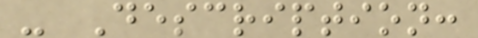- Description:
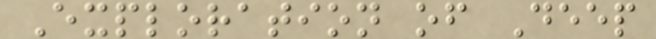Exploration of Deep
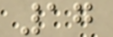17
